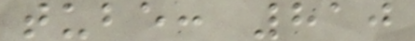tube: 810
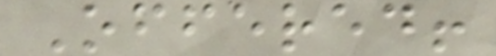Offered!
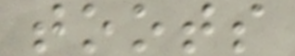toots
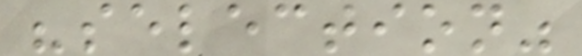"selection"
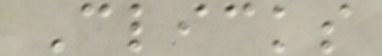Clicks
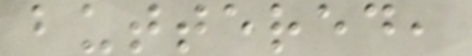buttered,
